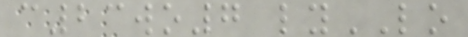c23wo7 lyLO
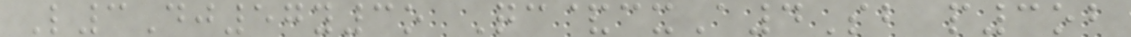L3Dj57y3o Qc&cxA4Sb p3ob
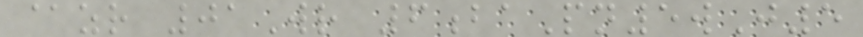@zr 01Wr 6baPn5wJ5
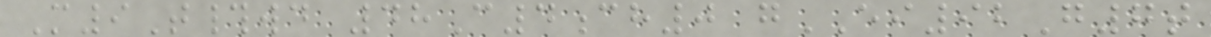M9T#wd 48C4ch0 gEI92G7t
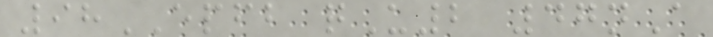98EPFB qU2 47nA
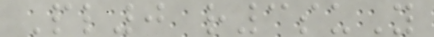Pl0 r3suY
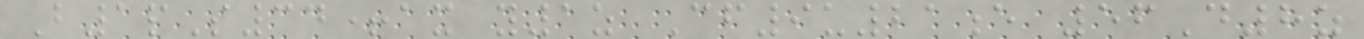B1pS34+ax y1z Cf9u21e 56D8z
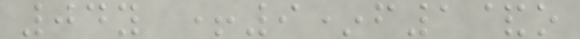04y +9*f1&o
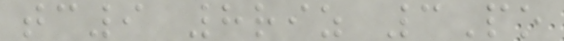tc9 8riz 3Po
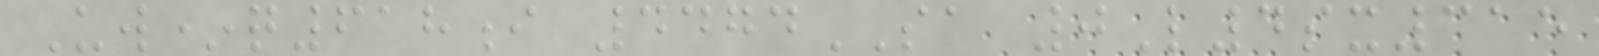Uw*q618i 4474SA 0L4sx315
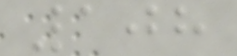108
